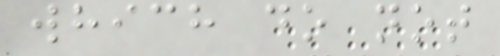which do not
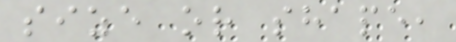size or shape,
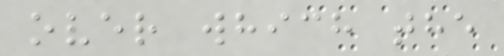over which the
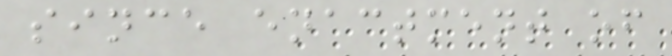since enactment of
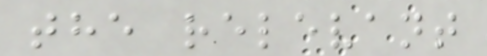the relevant
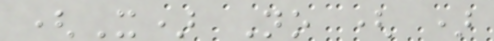(X) No ( )
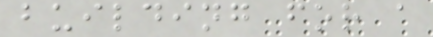building for a
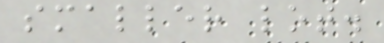smaller lot.
